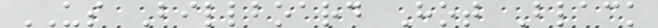US Billboard Hot Black
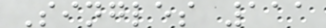Singles 111
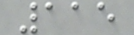115
